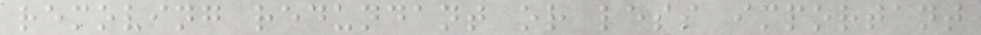removing redundant or less important
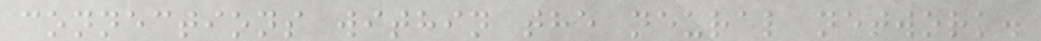connections within the neural network.
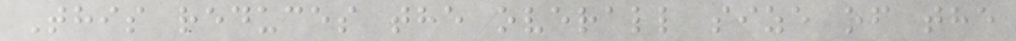This reduces the overall size of the
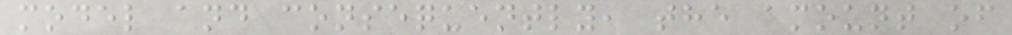model and consequently, the amount of
